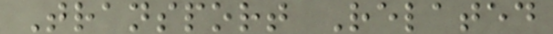Transport Related
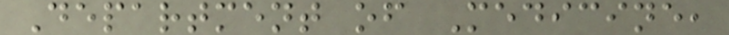Department of Medicine,
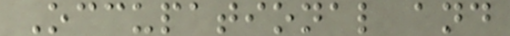Occupational and
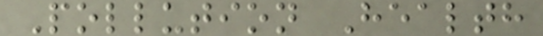Pollution Health
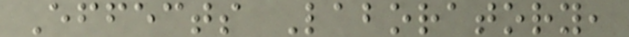Effects Laboratory,
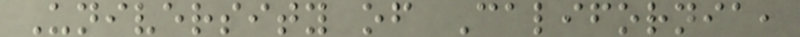University of California,
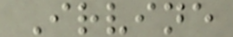Irvine
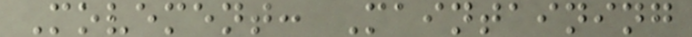Movement: Maintaining
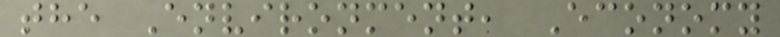the Environment, Economy
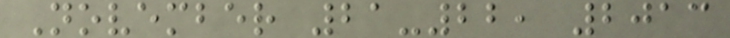November 21-22, 2013
